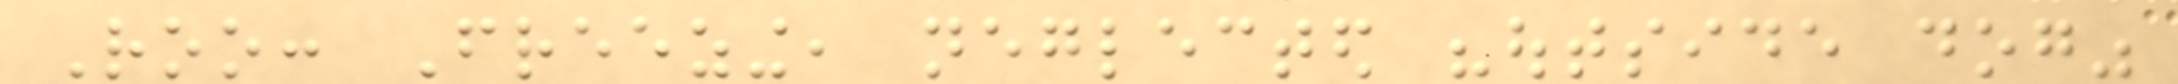Roo: Freezing, neglected "outside dog"
